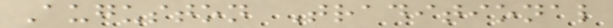Auguston Traditional
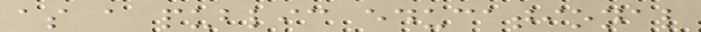as a public educational
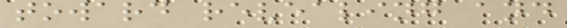toward revealing and
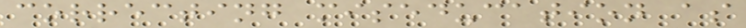correcting miseducation as
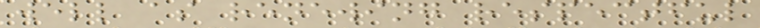well as renewing respectful
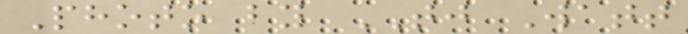Photo by TJ Watt
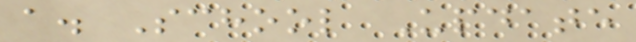a. School Update
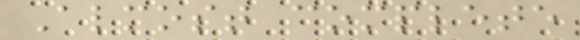Almost complete
